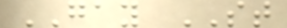GAY ST
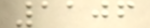1106
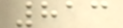813
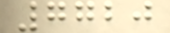7720
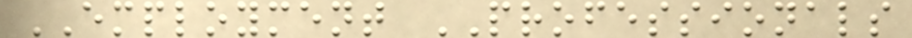EMPLOYMENT PROFESSIONALS
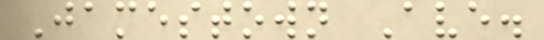Jamestown Ave.
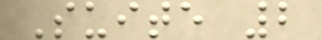Suite 2
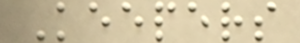Keepers
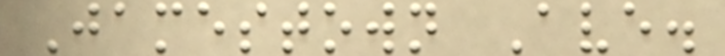Jamestown Ave.
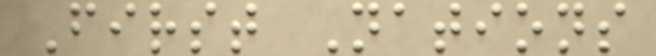First Nations
